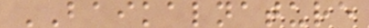BAIKALNATURE
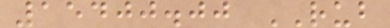15400.00 RUB
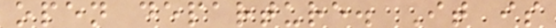open departure. It is
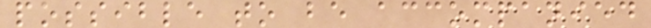possible to be accompanied
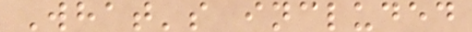What's included
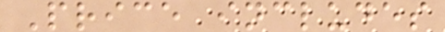Price includes
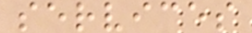services
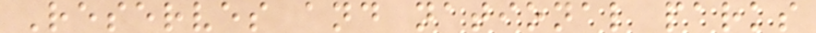Reserves and national parks
